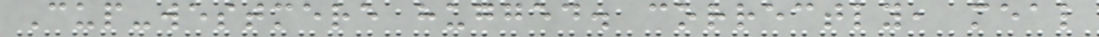Cup-westmere hugged. correctly, meal
